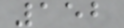152
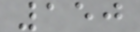150
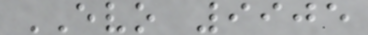EVO 9905
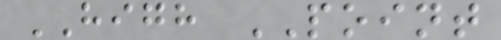HIGH POINT
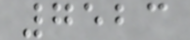7523
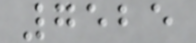7525
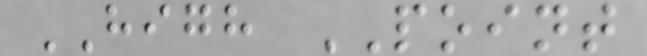HIGH POINT
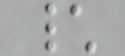\
